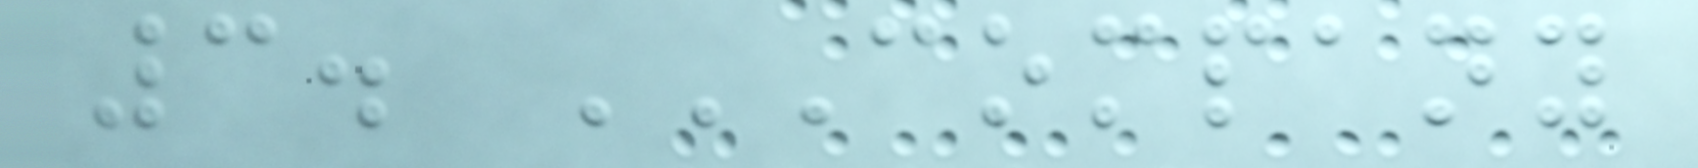3. COMPANY
